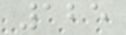125
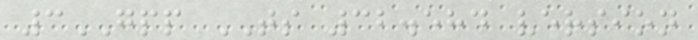3GPP TS 32.584 version
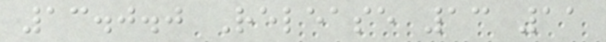13.0.0 Release 13 11
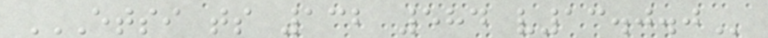ETSI TS 132 584 V13.0.0
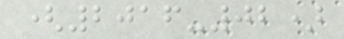(2016-02)
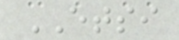ETSI
